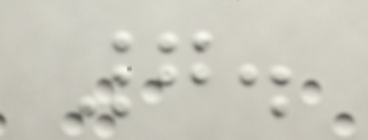7.
